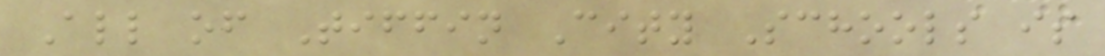All of Tiffin City Schools is
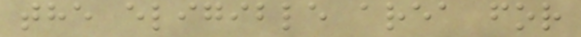the eligible area for
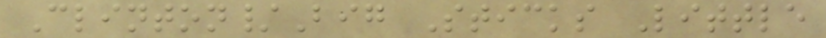Clinton/Big Sticks Little
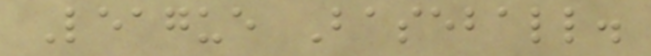League Baseball.
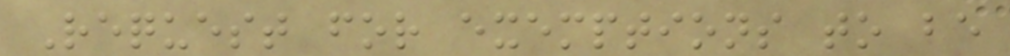Request for exemptions to be
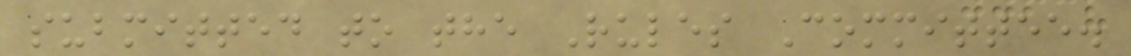submitted to the Rules Committee.
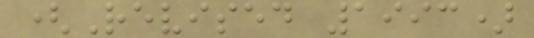(Revised 1993)
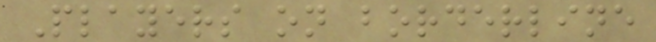Players on borderline
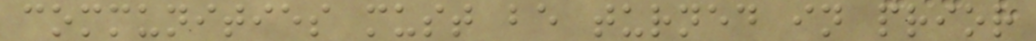communities must be turned in prior
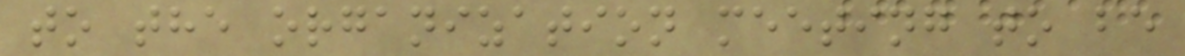to the organization meeting to be
